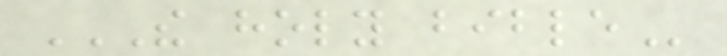THE HOLY BIBLE
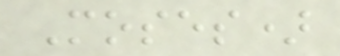Moses)
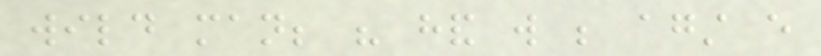wild man; his hand will be against every
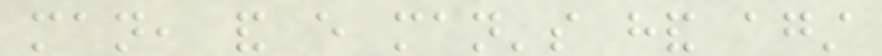man, and every man's hand against
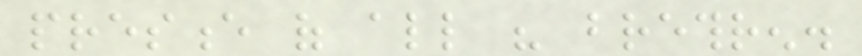presence of all his brethren.
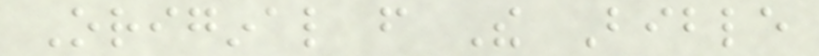Original from The Bible
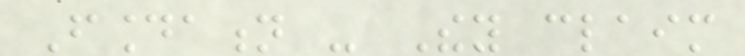Foundation - They claim
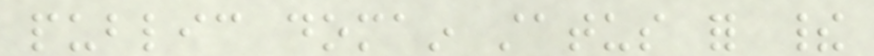public domain status for their
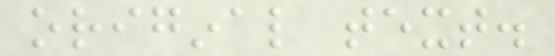original text.
